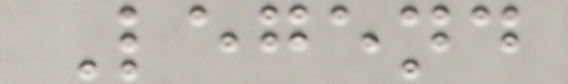Legend
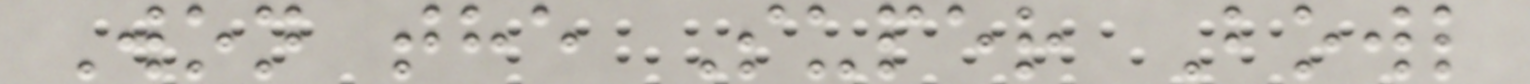Won the Super Bowl
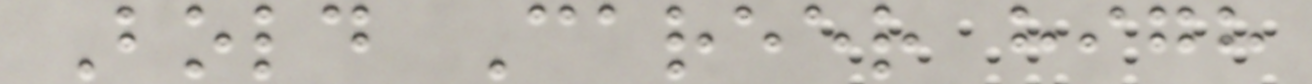Bold Career high
